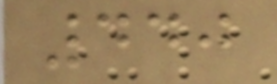440
